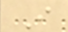I
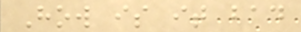How is it bad
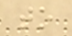to
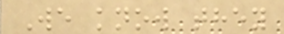We know they
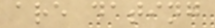are dating
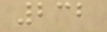232
